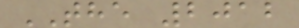THE 2012
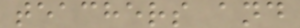teachers and
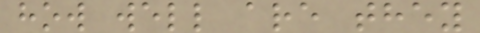how well are they
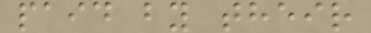paid by their
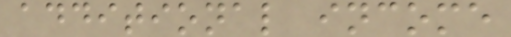additional income
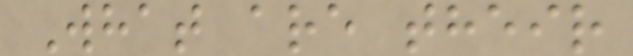What are their
